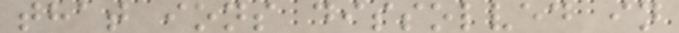that ions dissolved in
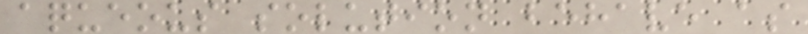aqueous solution behave as
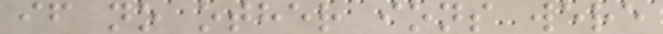if no other ions were
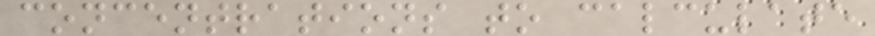concentrations to calculate
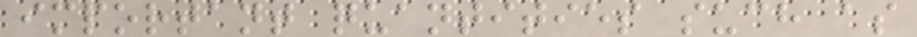important quantities such as
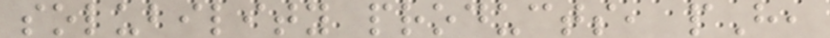solubility products, pH,
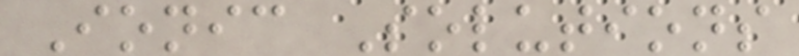Ionic Solutions
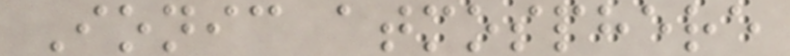Ionic atmosphere
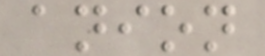anion
